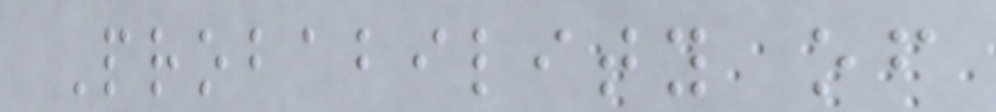Probability of
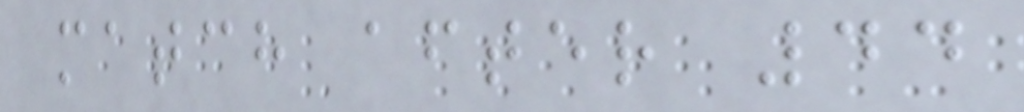match after 44
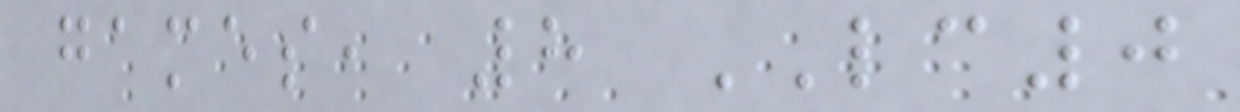games, 8 LC0
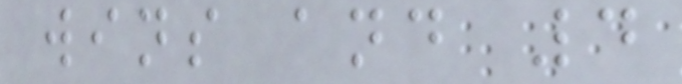wins and 4
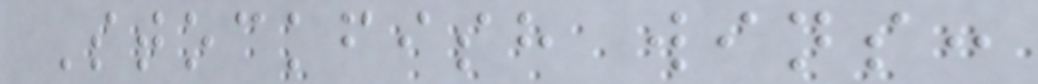Stockfish wins:
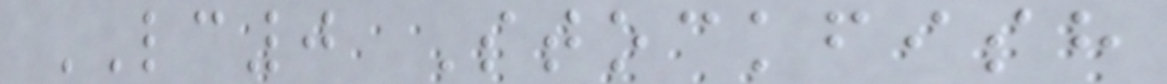LC0 Stockfish
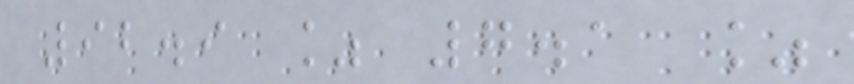92.9 % 7.1 %
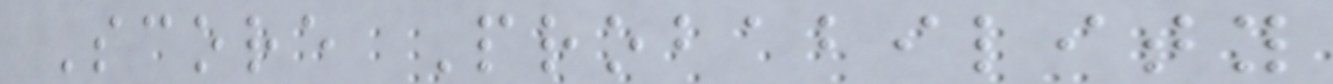Score Probability
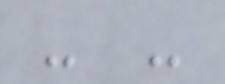- -
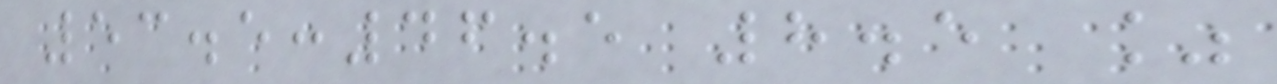53.5:46.5 8.5 %
